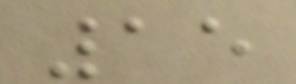15
